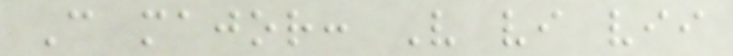C major: V vi vii
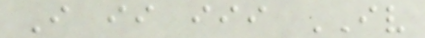I ii iii IV
